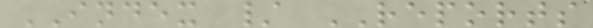INDEX / REPORTS
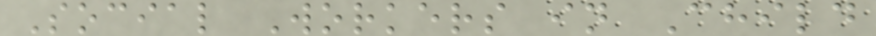Social Workers in Child
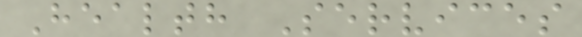Health Services
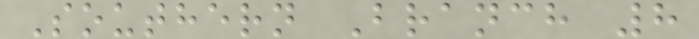Southern Branch 8
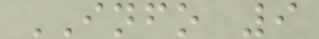INFO 9
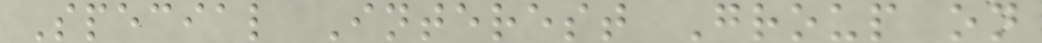Special Interest Group on
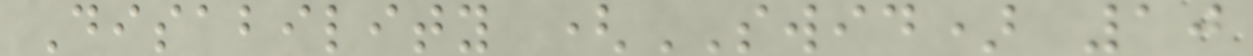Disability (SWID) 10
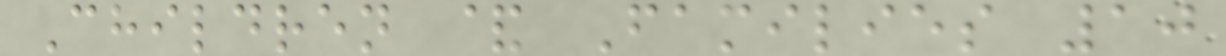Children & Families 10
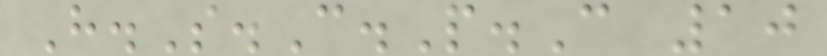H.S.C.P.C 10
